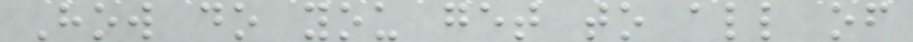How do you get to all of
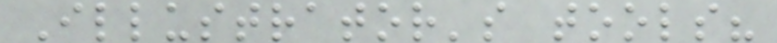Illustrator's tools?
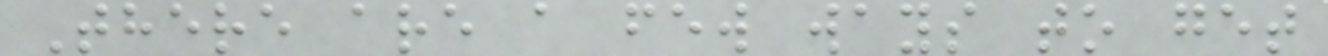There are a few ways to get
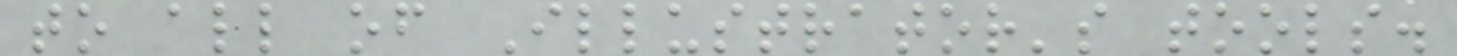to all of Illustrator's tools.
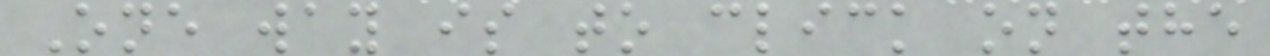One way is to click on the
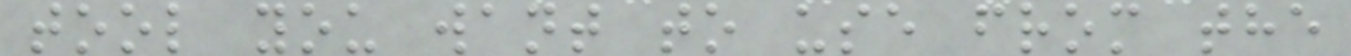tool you want to use from the
